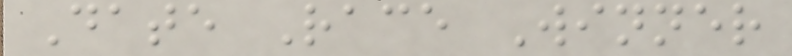Date Race Winner
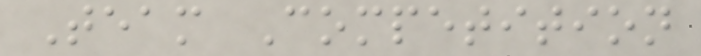Team Competition
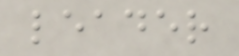leader
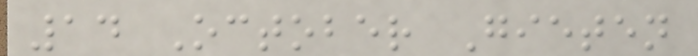14 October Gieten
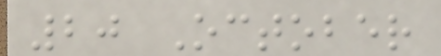20 October
